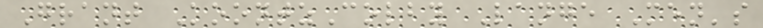Grant KoontzColby Lange Men's
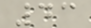43
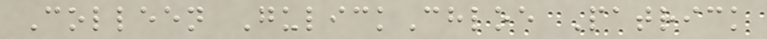Colleen GulickChloe Patrick
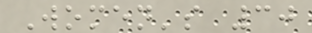Women's 30
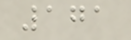171
